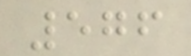576
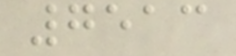7513
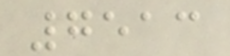7513
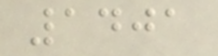1401
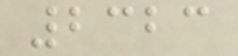2323
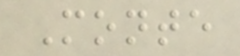Monte
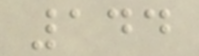144
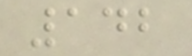142
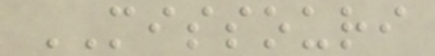MISSOURI
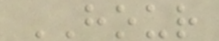HOUR
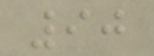90
